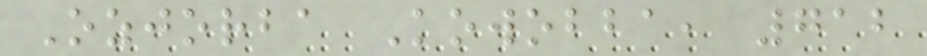Ozjorba Kowobba, 712
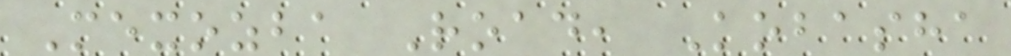Mexozba Road, Kobasha
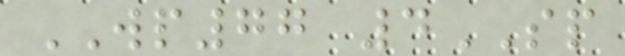WP77 4SP
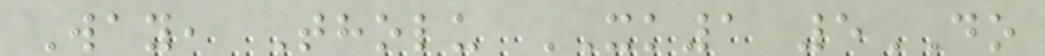Way, Tholu XK1 5DO
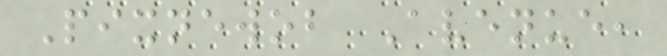Pixnewob Avenue,
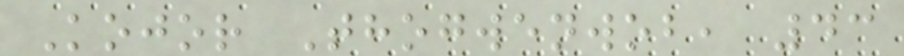Kojor Thogwenwob, 43
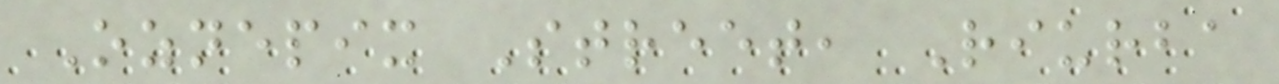Oznepix Street, Riurba
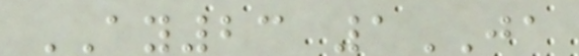AY23 1JA
